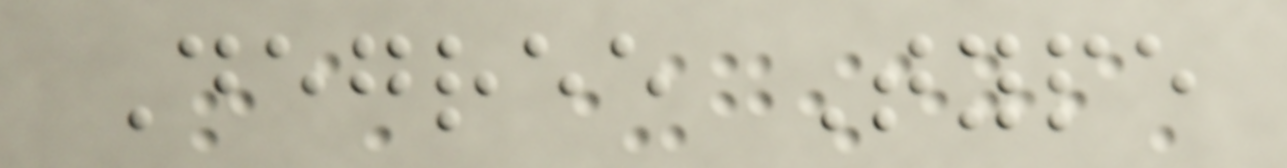Degree Type
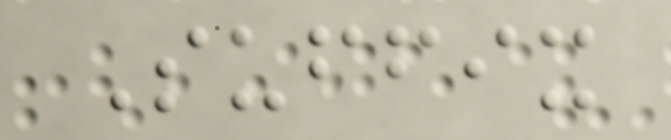Suffix
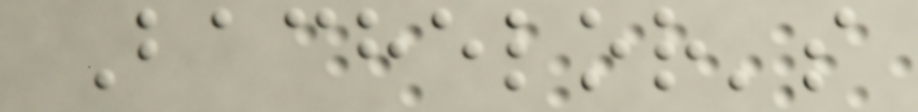Bachelor's
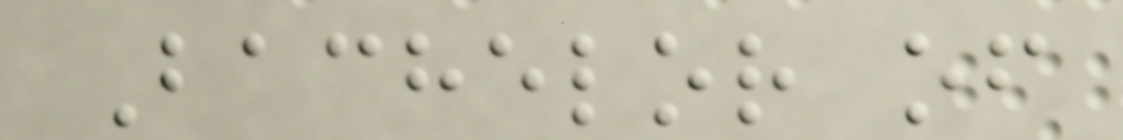Bachelor of
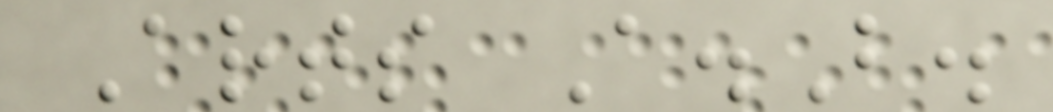Arts A.B.
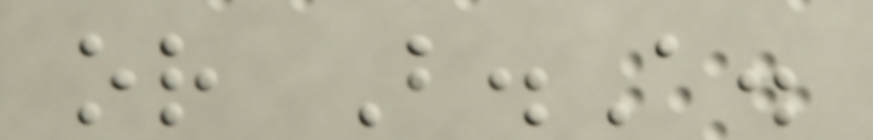or B.A.
